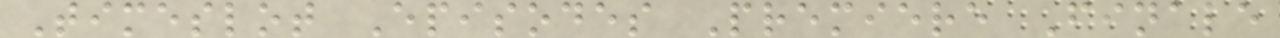Timeslot Episodes Premiere Finale
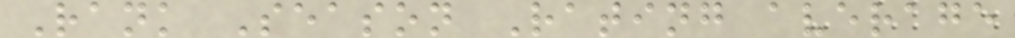Rank Season Rating average
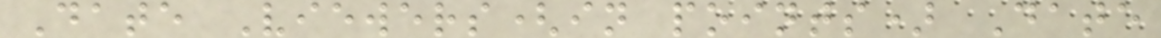Date Viewers(in points) Date
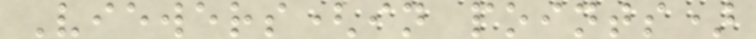Viewers(in points)
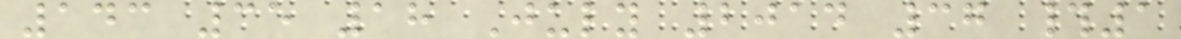143 35 18 July 2014 37 #1
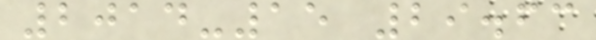2014-15 29.63
